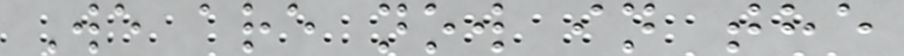We are now in the
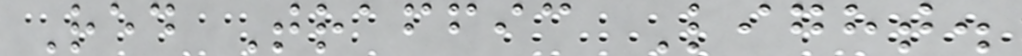Red Traffic Light.
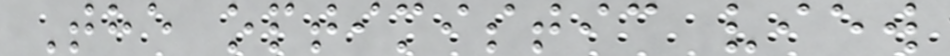The optimistic view
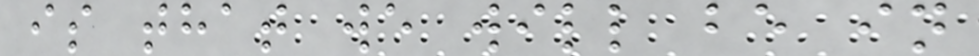is that we will be in
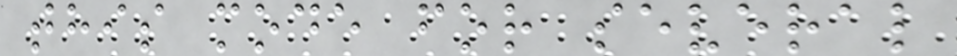this mode for several
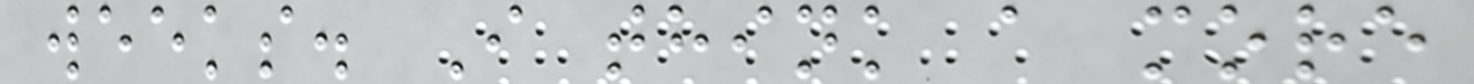weeks. I think a more
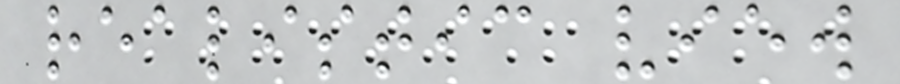realistic view
